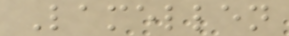Lamellen
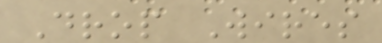Drop Wires
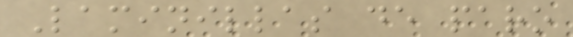Laminillas de paro
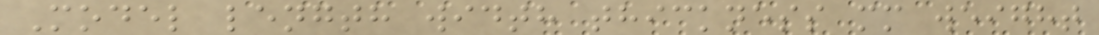Model length width thickness mm weight
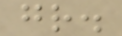gr.
